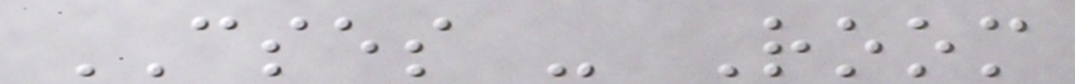CSES - Room
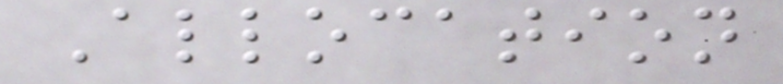Allocation
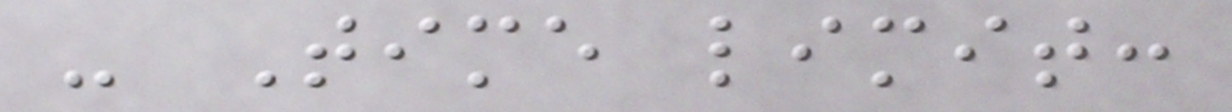- Time limit:
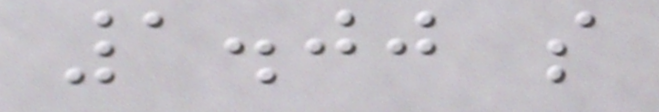1.00 s
